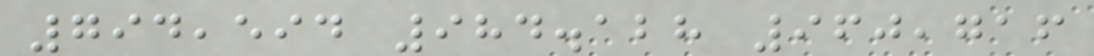794,594 984.128 960,716
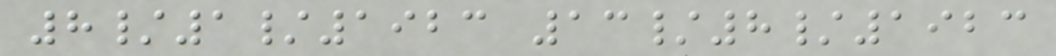8/1/1923 13/8/1923
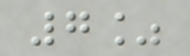7%
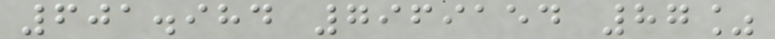601.984 7969154 87%
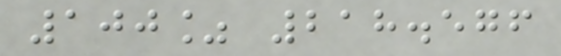100% 218.576
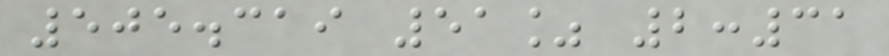505.319 51% 2:31
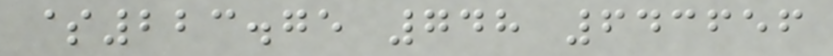$223.75 748 643656
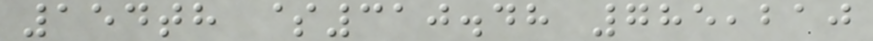154th $310.48 785,210
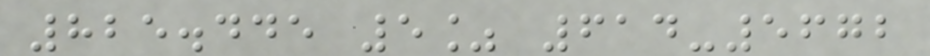825.445 5% 614-5672
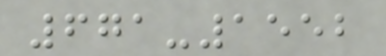671-1552
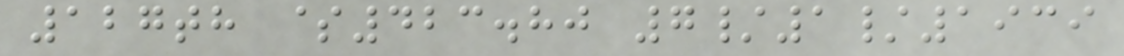127th $423.80 7/1/1939
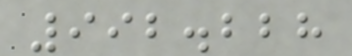992.228
